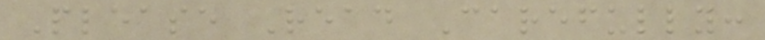Please Read Carefully:
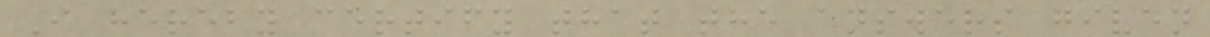I hereby certify that the answers given
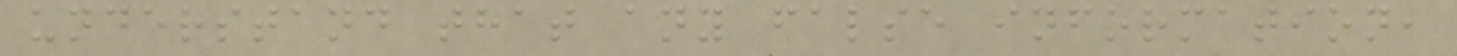understand that any false information,
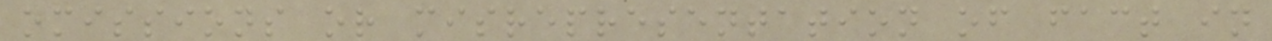omissions or misrepresentation of fact in
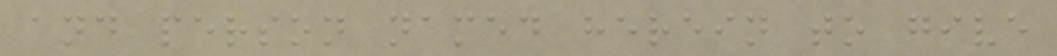and person named herein to give
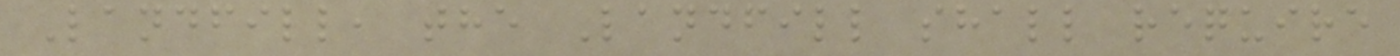Landfill, the Landfill shall require
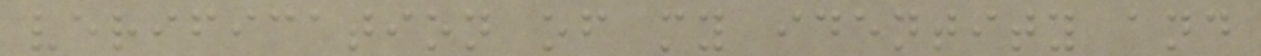verification of my identity and
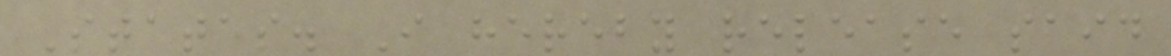States. I hereby release said
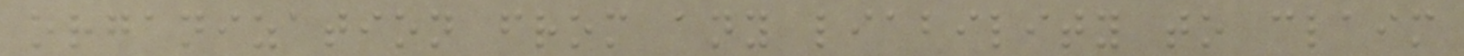organization from any liability to claim
